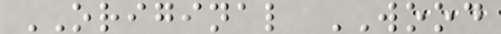ORIGINAL WOOD
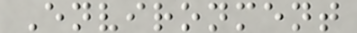Environment
